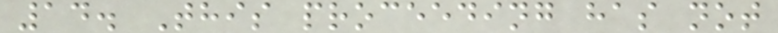14. This proceeding has not
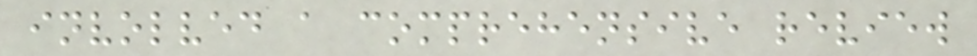involved a comprehensive review
